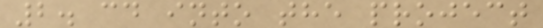2. cd into the project
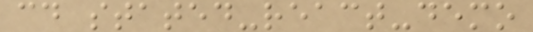cd stated-react-demo
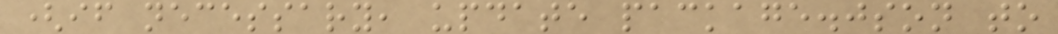(if necessary, update package.json to
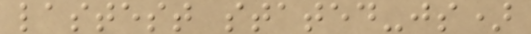lastest stated-js)
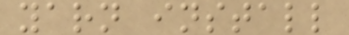yarn install
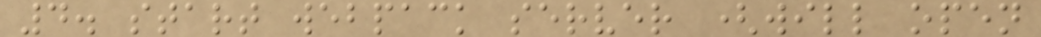4. start webpack server (will open
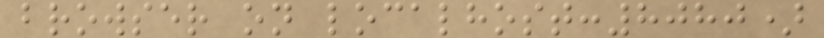browser on localhost:8080)
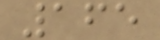165
